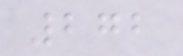272
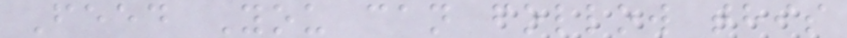Feed You can follow this
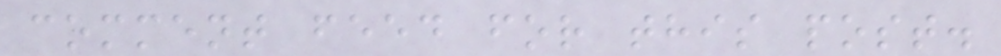comment feed for this post.
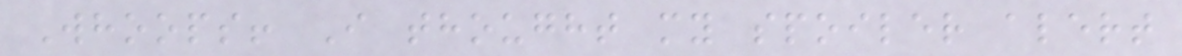Whoops! I thought my spoiler alert
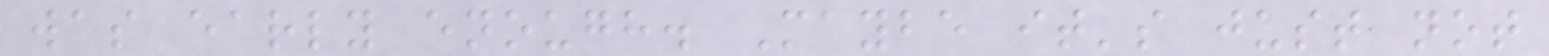was early enough. Maybe it's just not
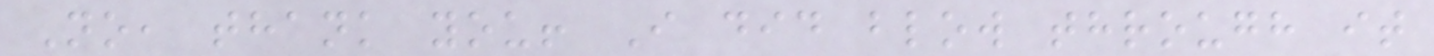No, thank you! I did blow through it
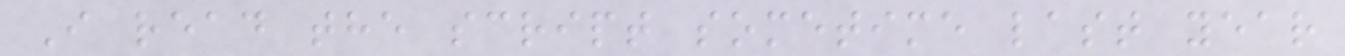I read the script sometime last year
